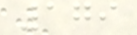179
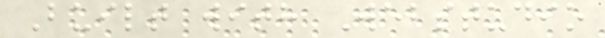Built with Webstudio
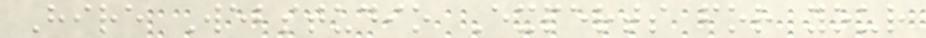Hire Webstudio Experts for your
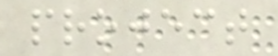project
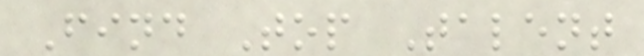Find Top Talent
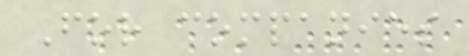For companies
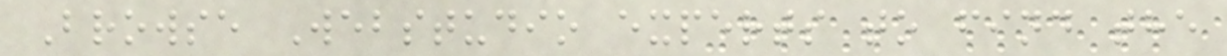Browse Webstudio experts to find the
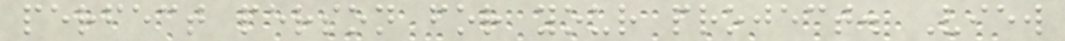perfect person for your project. View
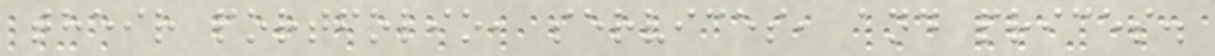their portfolio, services, and prices.
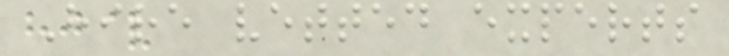Hire vetted experts
